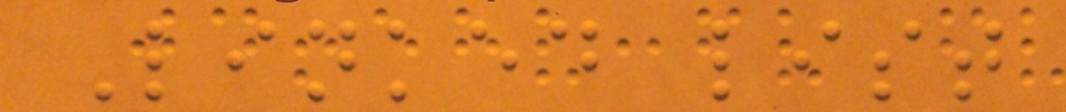Linked list
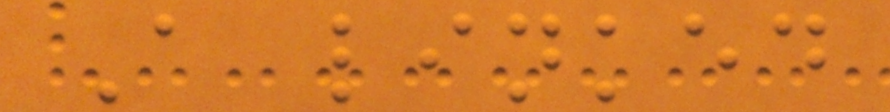A linked
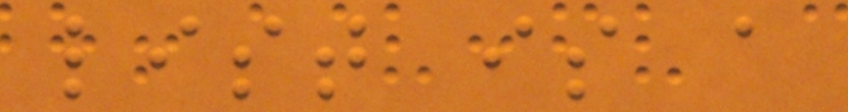list is a
